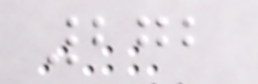272
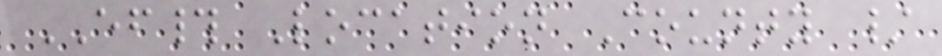EF# Location County /
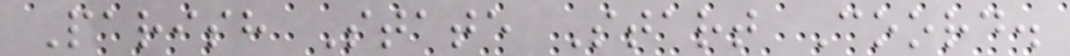Parish State Start Coord.
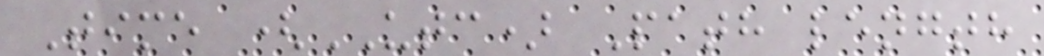Time (UTC) Path length
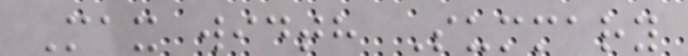Max width Summary
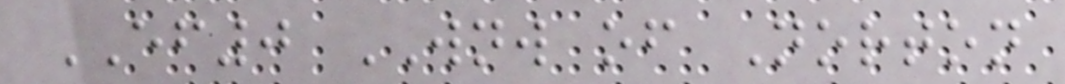EF0 WNW of Norton
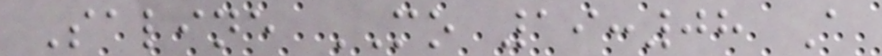Saline MO 19:08 A
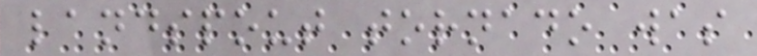landspout tornado was
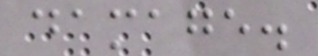damage.
